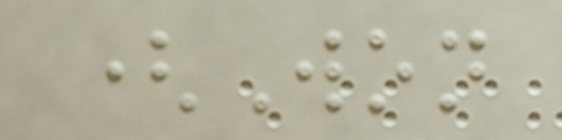(Won
